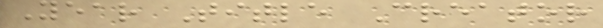Year Title Creator
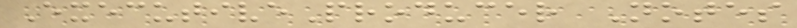ExecutiveProducer Notes
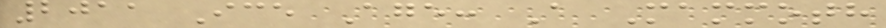2011 Ice Age: A Mammoth
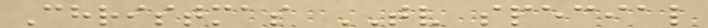Christmas TV special
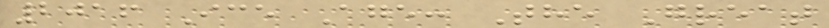2016 Ice Age: The Great
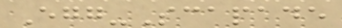Egg-Scapade
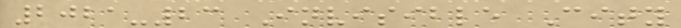2021-23 Invisible City
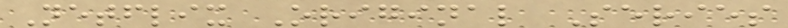Netflix Original Series
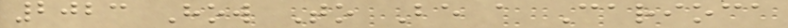2023 How To Be a Carioca
